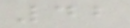42
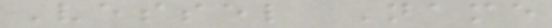Vessel Name
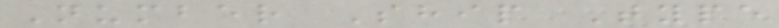Number Ship Type
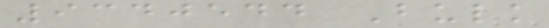9340544 Bulk
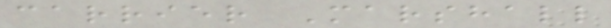carrier Marshall
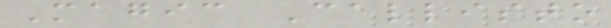Magic Callisto
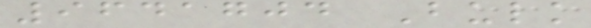9641704 Bulk
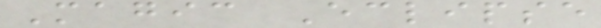Magic Eclipse
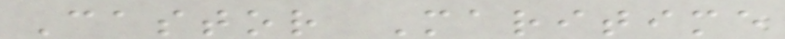Castor Maritime
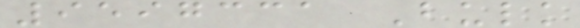9597331 Bulk
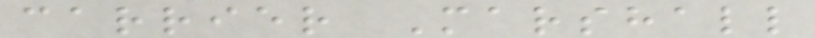carrier Marshall
